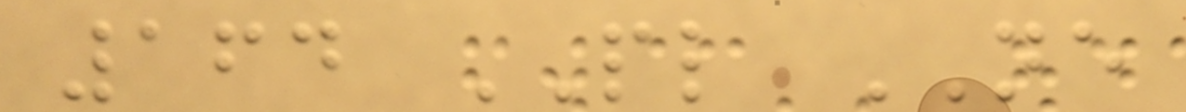164 PL NE
